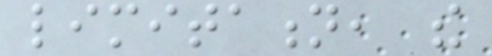limitation, the
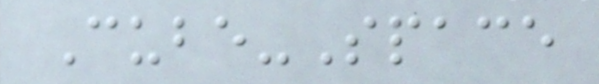Cube-Space
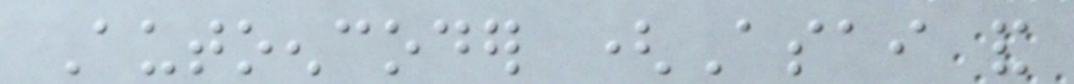Autoencoder (Asai and
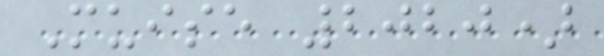Muise 2020)
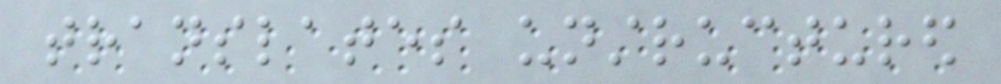translates unstructured
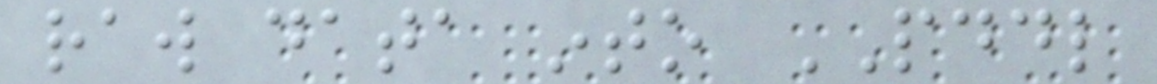raw data into PDDL
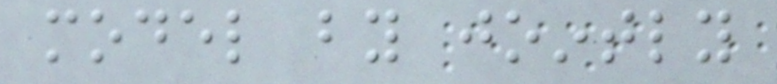model by jointly
